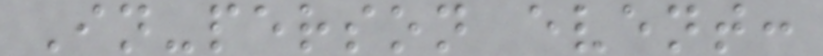In-person event:
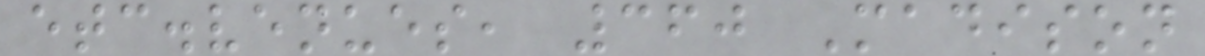etc.venues, 360 Madison
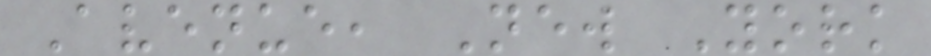Avenue, New York
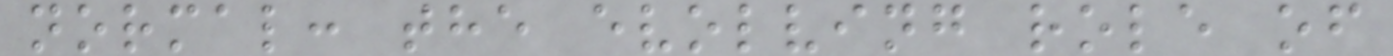normal: the evolving role of
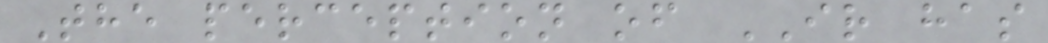The perception of IR has
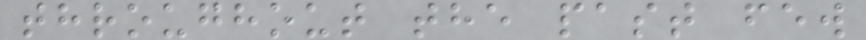throughout the past few
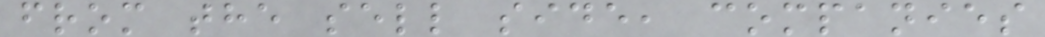from the sell side, companies
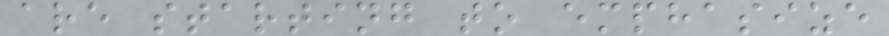are starting to emphasize
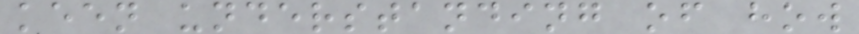keen understanding of how
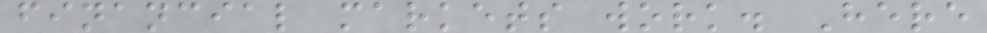financial markets work. Here
